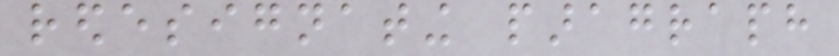redesignating paragraph
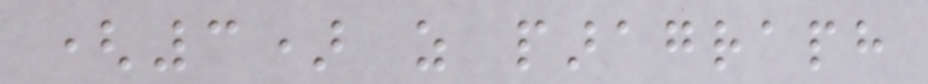(3) as paragraph
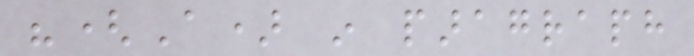"(A) in paragraph
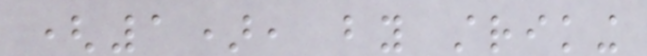(1), by striking
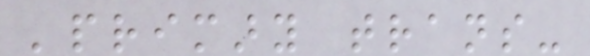'primary trans-
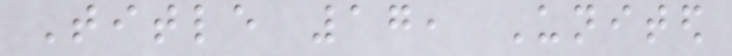Title 17, United
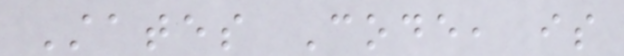States Code, is
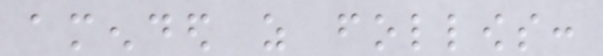amended as follows:
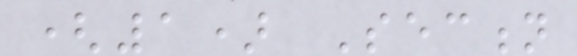(1) Section
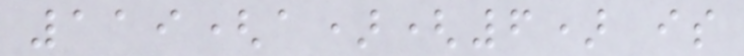119(a)(6) is
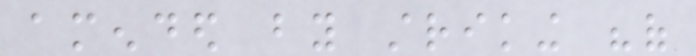amended by striking "of
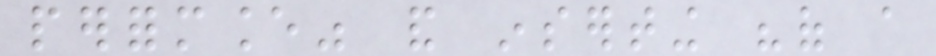performance" and inserting "of a
